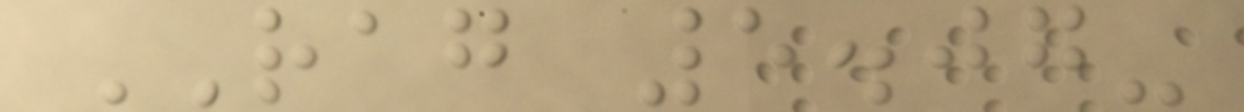RAG 5.07-
